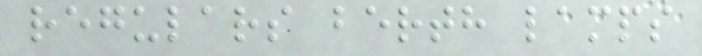regulars berth lamps
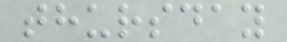thursday
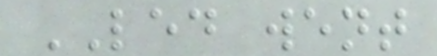LED went
